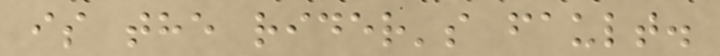is the rider's fault.
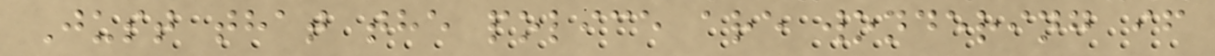Just that the police are wondering if
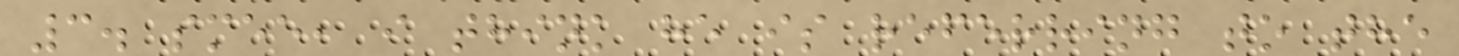3. smee, i think he is referring to the
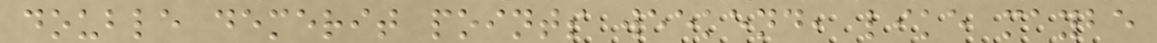double demerit points weekend, like maybe
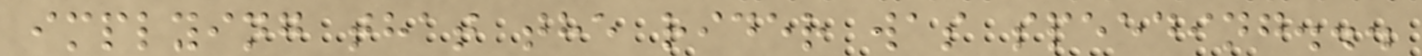implying that the rider was speeding...
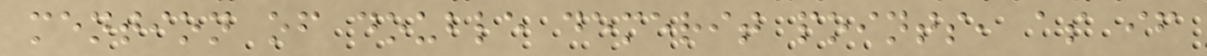mention of double demerit points, as if
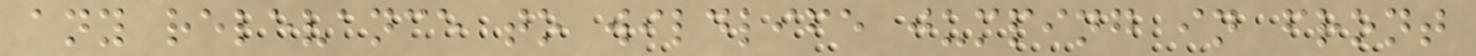any relevance to wildlife jumping in front
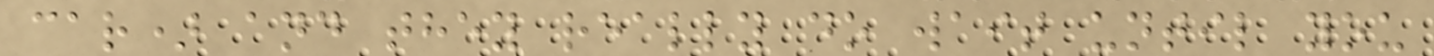car) and they really do wait until you
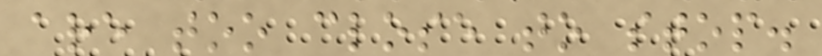are too close to stop.
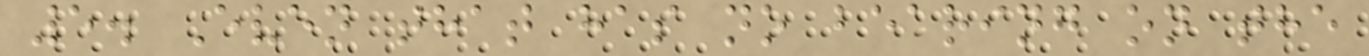5. Even that has no bearing on the
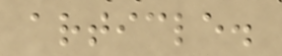article.
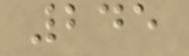245
